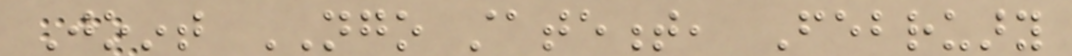Joint NGO statement, February
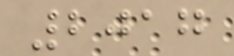2017
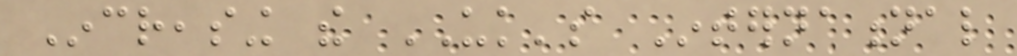Increasing the UK's International
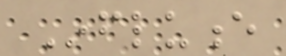Influence
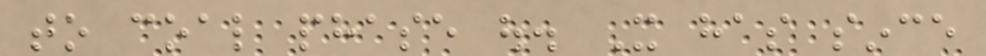to coal phase out. It has since
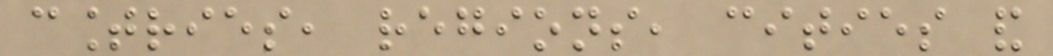countries, regions, cities and
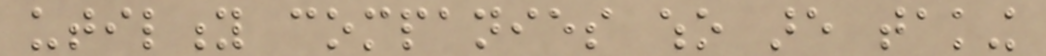utility companies who are taking
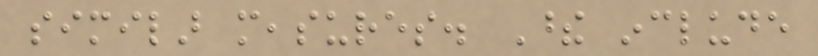similar measures. These include
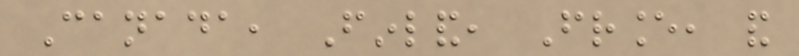Canada, Finland, France, and
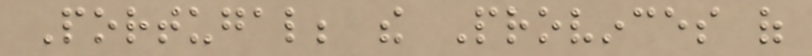Portugal; the Provinces of
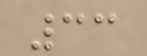33
